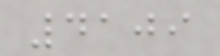4109
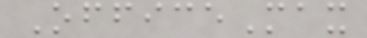OfficeMax
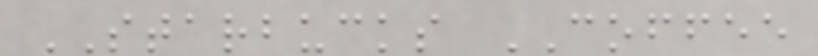STARBUCKS COFFEE
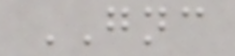GNC
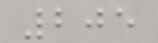205
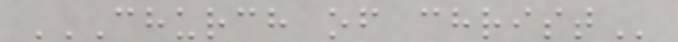CHURCH OF CHRIST
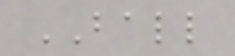BALL
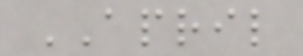APRIL
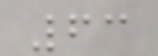63
